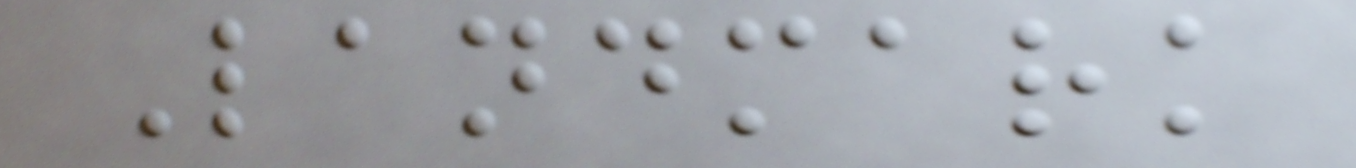Landmark
